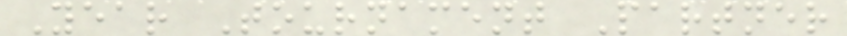Year Tournament Partner
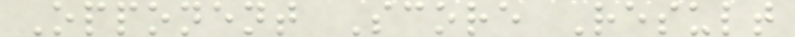Opponent Score Result
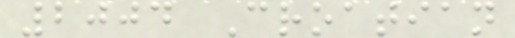2004 Croatian
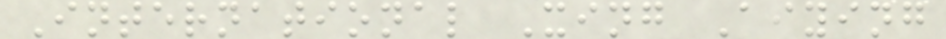International Xing Aiying
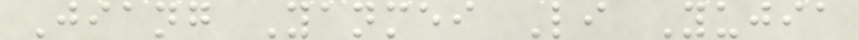Jiang Yanmei Li Yujia
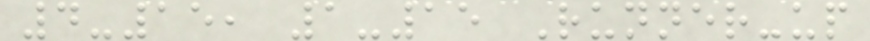4-15, 1-15 Runner-up
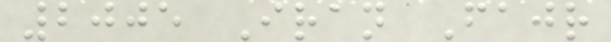2005 Iran Fajr
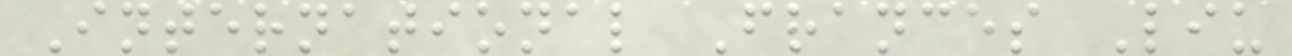International Frances Liu
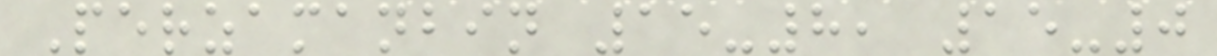Perzamanbin 15-8, 15-0
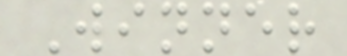Winner
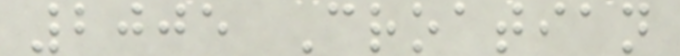2005 Croatian
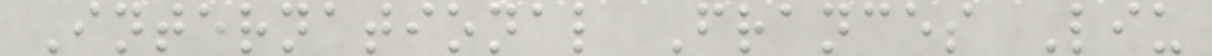International Frances Liu
